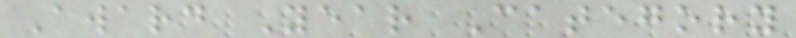Award Year Category
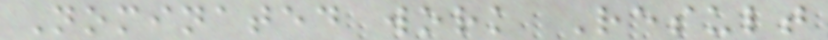Nominated work Result
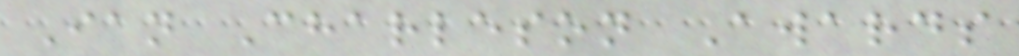Ian Charleson Awards
